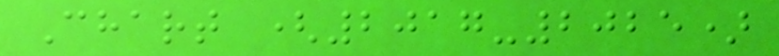Chart (2017-2025)
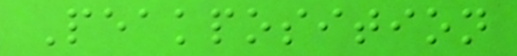Peakposition
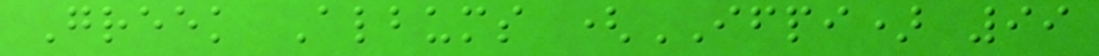Greek Albums (IFPI) 99
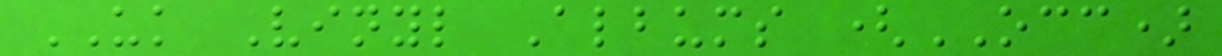UK Vinyl Albums (OCC)
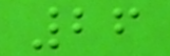26
